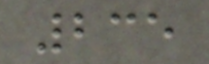235
